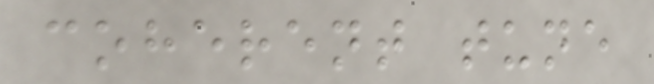coherent tune
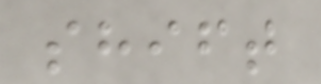shift
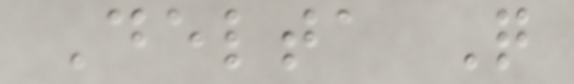Delta Q
